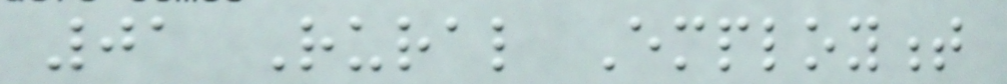01 Rural Employment
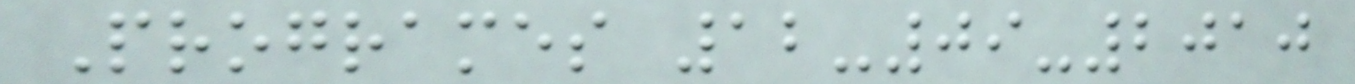Programes 12-09-2010
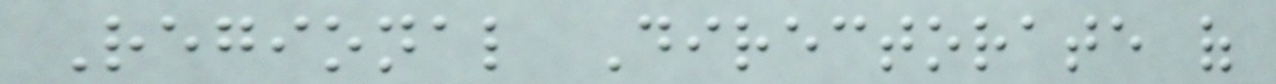Regional Directorate of
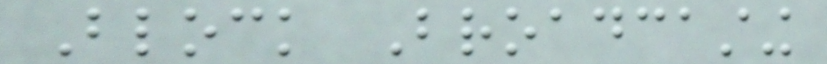Block Broadcasting
